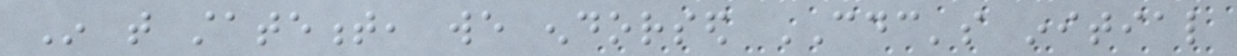In that statement, we endorsed CDC's initial
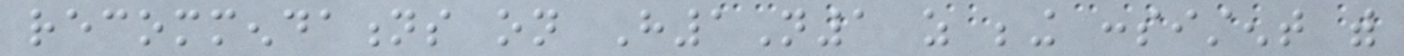recommendations on H1N1 as being consistent with
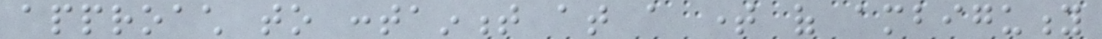approach to containment at a time of ambiguity
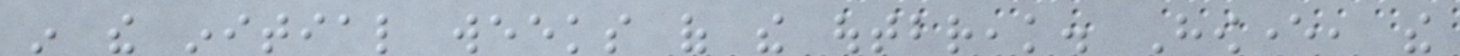in the initial weeks of the outbreak. However, the
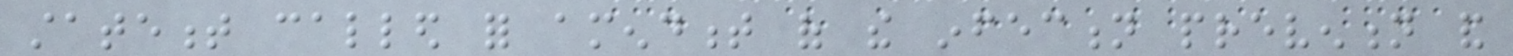statement called for amendment of the infection prevention and
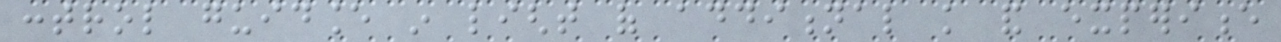control guidance in light of additional knowledge and experience
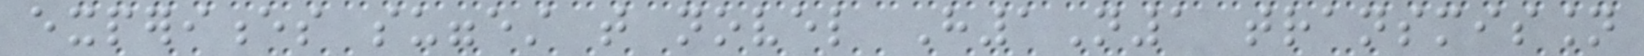experiences suggest that novel H1N1 transmission
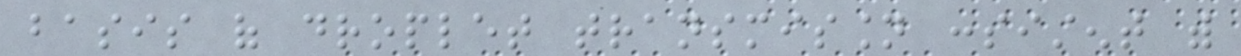basis of droplet transmission consistent with
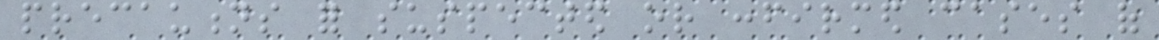precautions for suspected or confirmed cases of
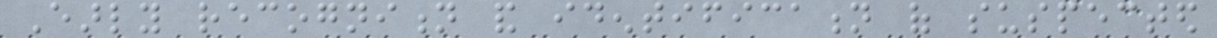Early recognition and identification of suspected
